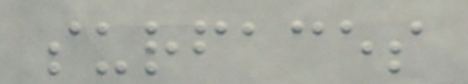surfaces
